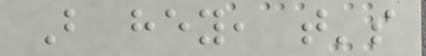But hey, that's
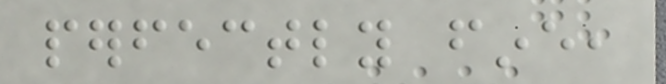perfectly fine,
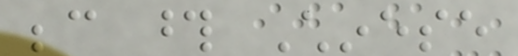because those Chinese
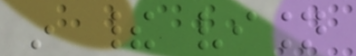in their vision
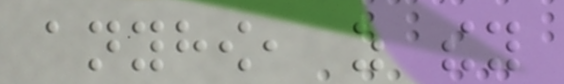anyhow, as they
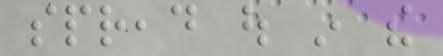spread out in the
